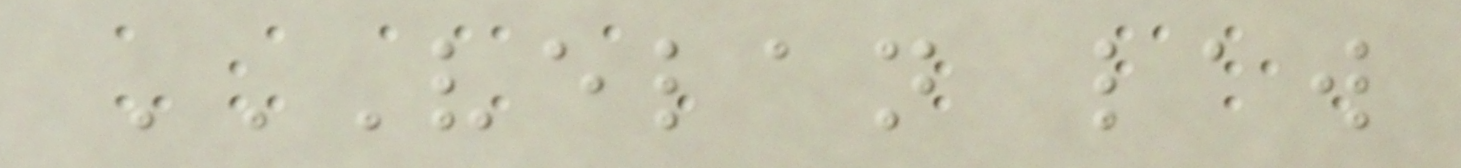VELAN LAW
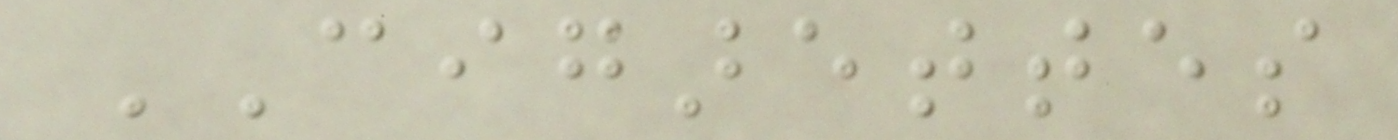CIGARETTES
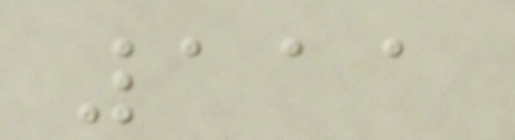111
